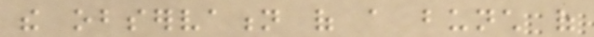the observation of a bunch of
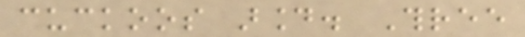cuckoos around. Three
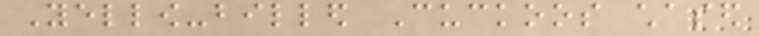Yellow-billed Cuckoos chased
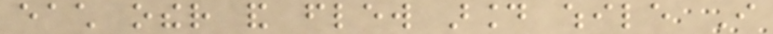each other and flew around while I
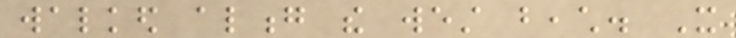walked along the west beach. It
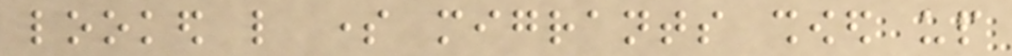looked like some migrants showed up
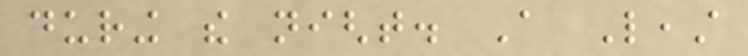during the night. A Least
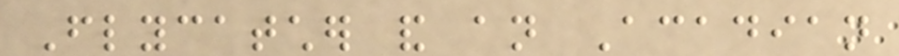Flycatcher and an Acadian
